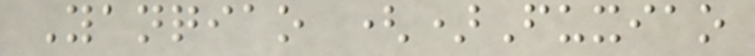Yanqiao ()Fuxiao
